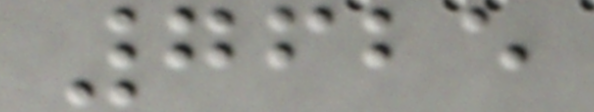7625
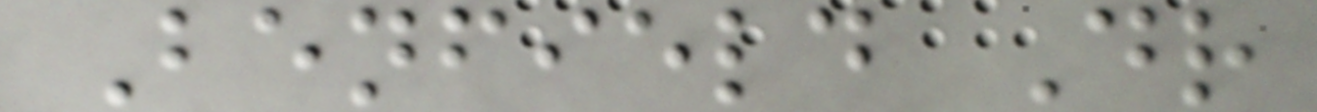Benfield Dr
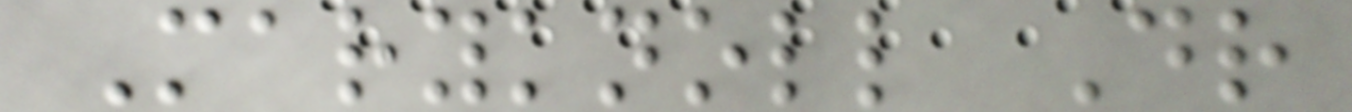Maryknoll Dr
